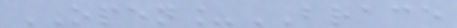OPEN_BRACE
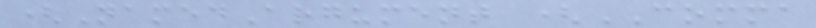(NamedArgument (COMMA
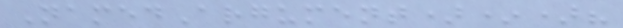NamedArgument)*)?
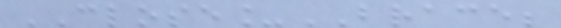CLOSE_BRACE;
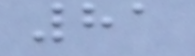81
